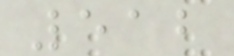512
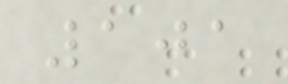101
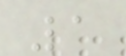1
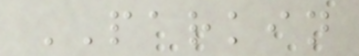PARKIN
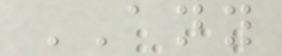ANY
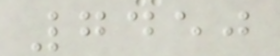7450
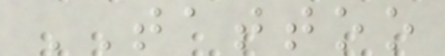TATTOO
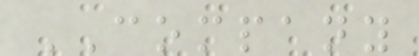COMPANY
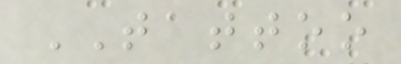TATTOO
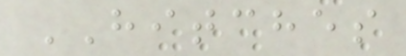HITCHES
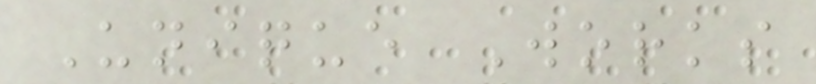Unique Works
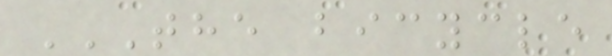THE BICYCLE
